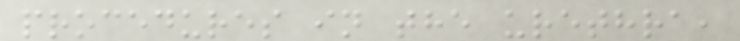procedures in the urethra,
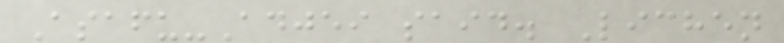Asafu-Adjei said. Lichen
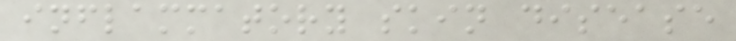inflammatory skin disease
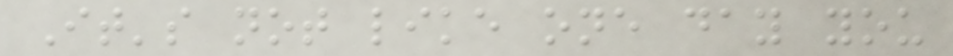It's not like one day you
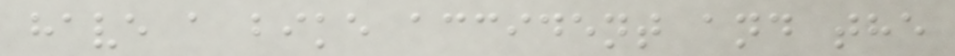have a bike accident and the
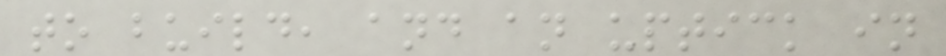to build, and an uptick in
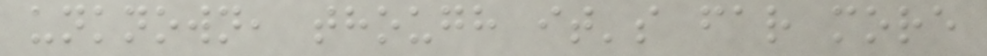unknown, though it's far more
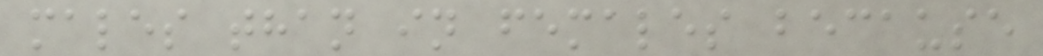males than in females because
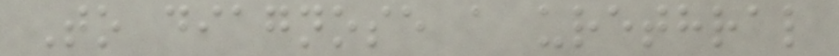To diagnose a urethral
